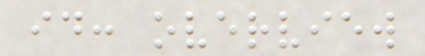id: overview
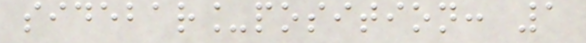sidebar_position: 1
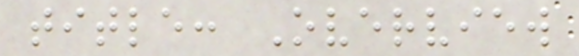title: Overview
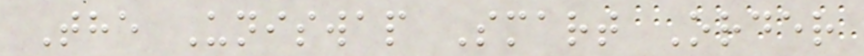The Uniswap Smart Order
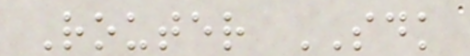Router SDK
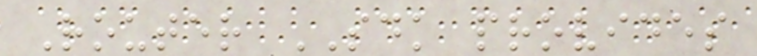Router SDK provides
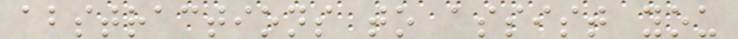abstractions to assist you
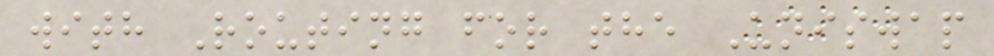with Routing for the Uniswap
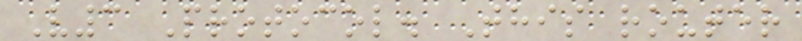V3 Protocol. This router
